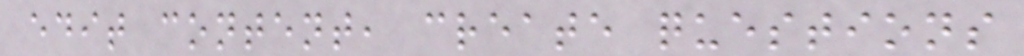edit content, create questions
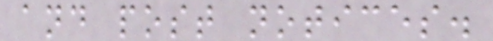and post notices.
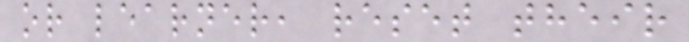or learner, reset their
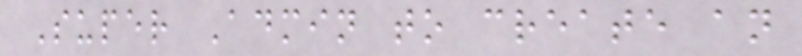Super Admin to create an
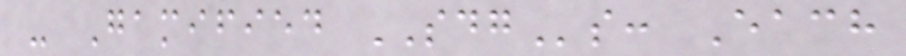- Gamified SDGs: Each
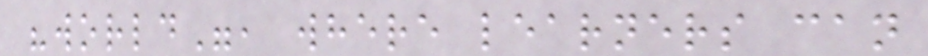"world", where learners can
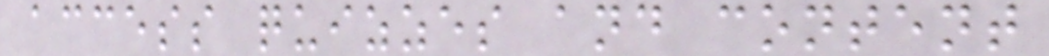access quizzes and content
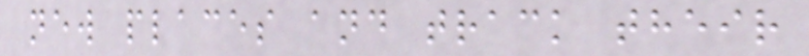new places and track their
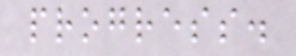progress.
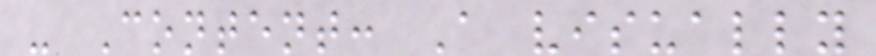- Content: A visually
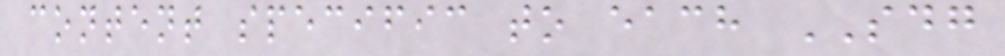content specific to each SDG
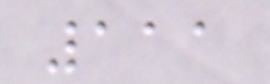111
